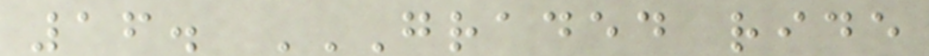16. GRADED RIDE
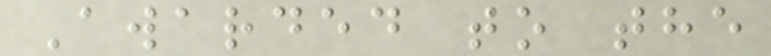Awarded to the
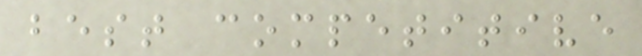best competitive
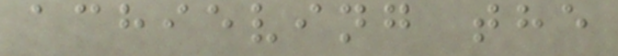achieving the
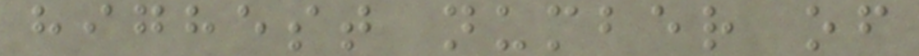highest number of
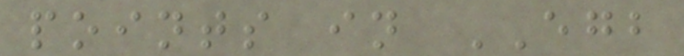points in EGB
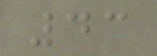43
